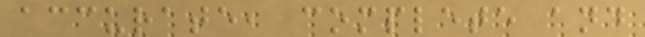accurate, complete and
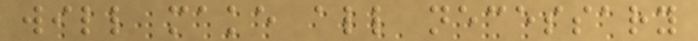will make all necessary
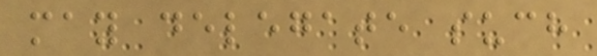may delegate such
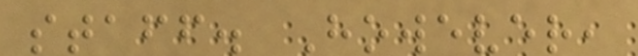staff. However,
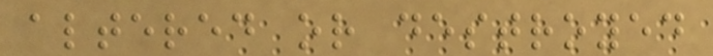altered or destroyed
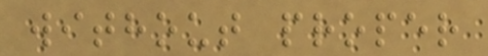without proper
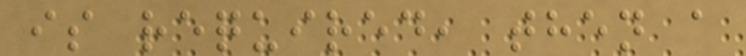is required, then a
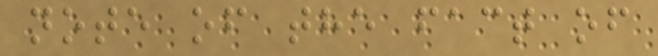note of the fact of
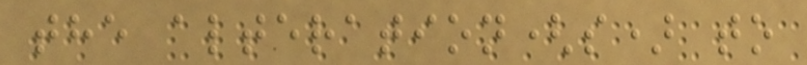the alteration(s) to
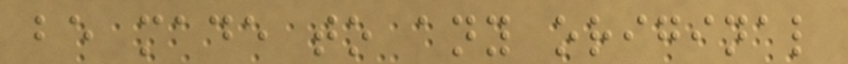be made to any original
